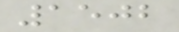1502
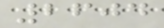2604
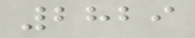2829
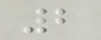2
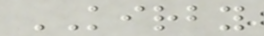KIRBY
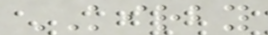KIRBY
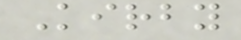Kirby
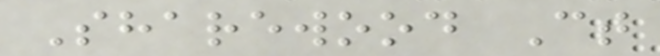Sharewood Ct
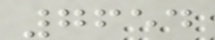7654
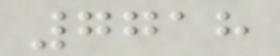7718
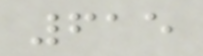615
